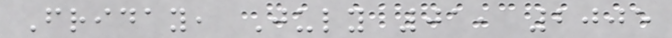Friday, July 01, 2005
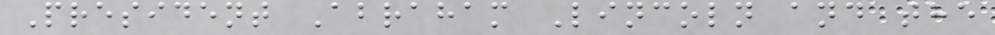President Abraham Lincoln and the
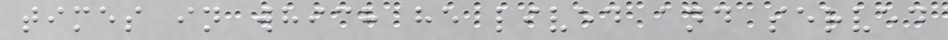times in which he lived and served
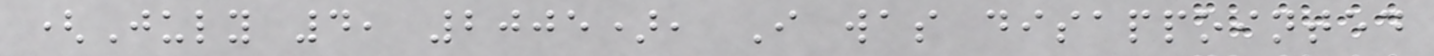(July 4, 2005), I was disappointed
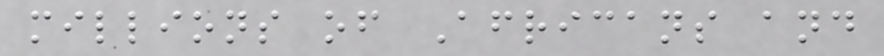millions of Africans and
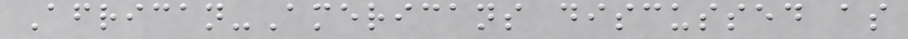African-Americans discussed as
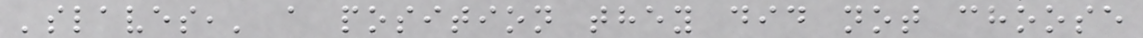'slaves,' a position they did not choose
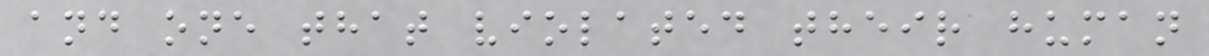and one that violated their human
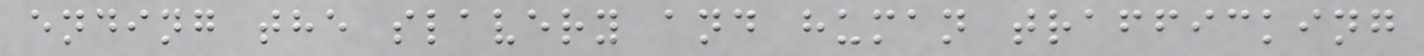ending the slavery and human trafficking
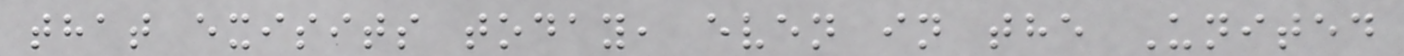that exisits today, even in the United
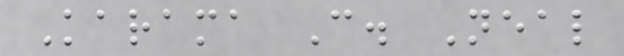Karama C. Neal
